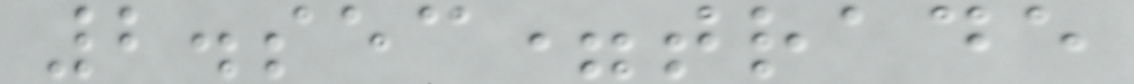2.sec=trade
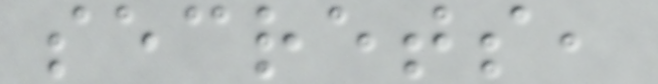secrets,
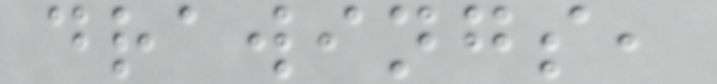drawings,
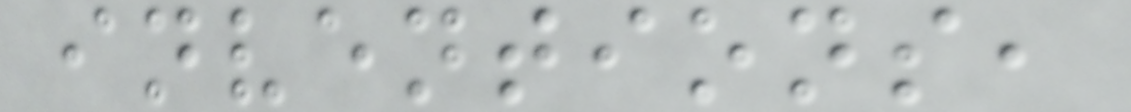inventions,
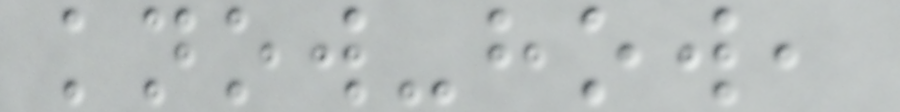know-how,
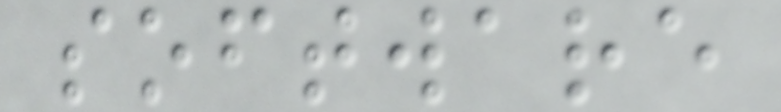software
